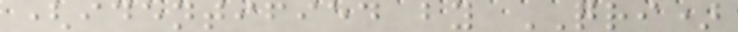(identified by QRI)
